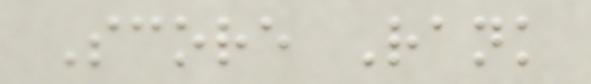Score Rank
